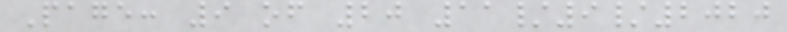Page: 9 of 20 11/9/2020
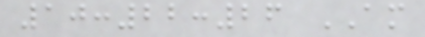10:22:26 AM
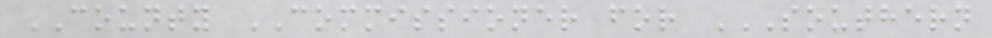COUNTY COMMISSIONER for SOUTHERN
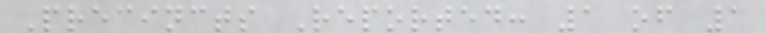Precincts Reported: 1 of 1
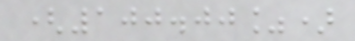(100.00%)
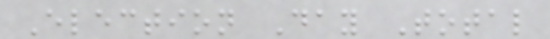Election Day Total
